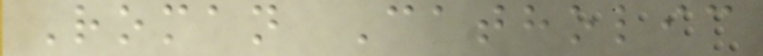Roman Catholic
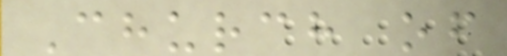Church of
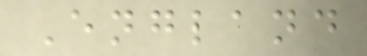England
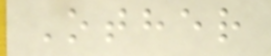Other
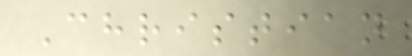Christian
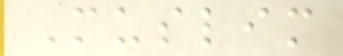Muslim
